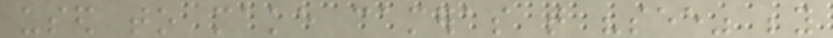used to make cameras that "see" beyond
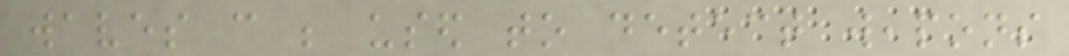waves can be used to detect weapons
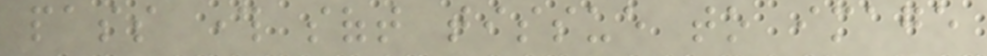pass through soft tissue to image
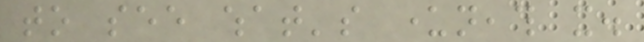to see what's underneath it.
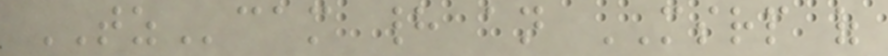TZcam had an MSRP of
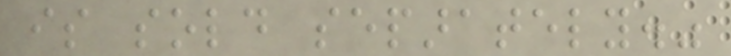is sold separately."
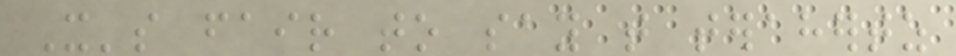It's fair to say that terahertz
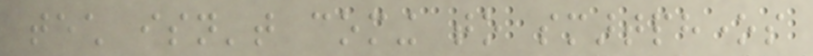tech isn't coming to smartphones
